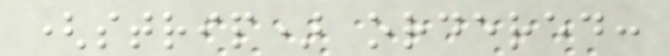(strip) ordered:
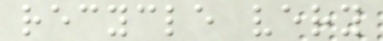recycle very
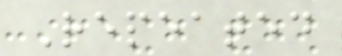Repeated
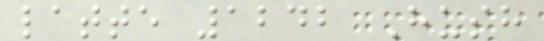latte 1242 Hush
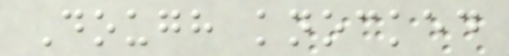Dough knocked
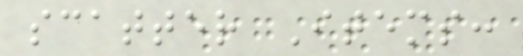scatter Items:
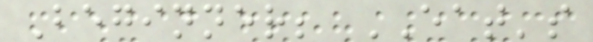Beginner; EAT's
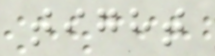tight
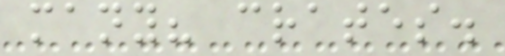many? crates.
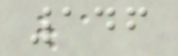146
